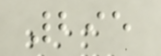295
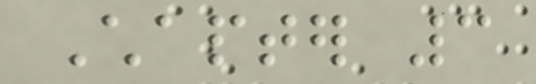Chapter 3
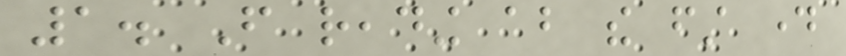1. From reading about the first day
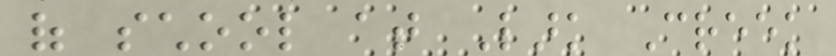of school at Lark Creek
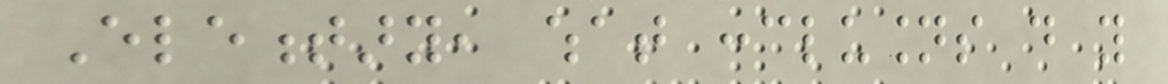Elementary, what conclusions do you
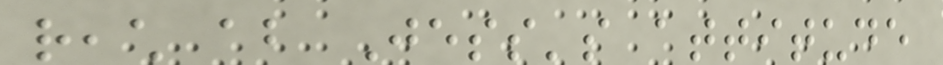reach about Jess's attitude
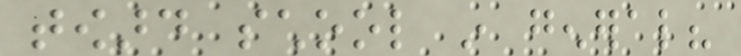toward school in general?
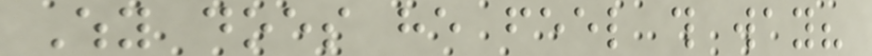Why does he feel this way?
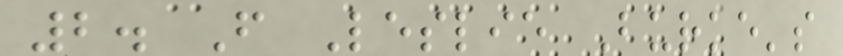2. From Leslie Burke's
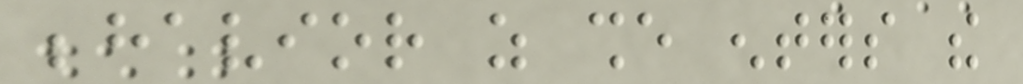behavior as she enters the
